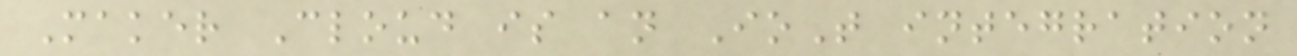Maker Cloud is an IoT integration
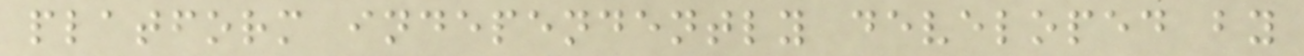platform independently developed by
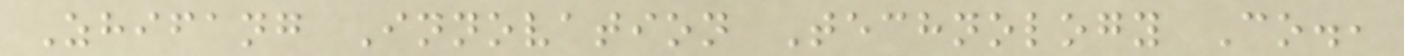Zhifang Innovation Technology Co.,
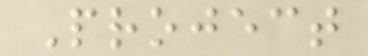Project
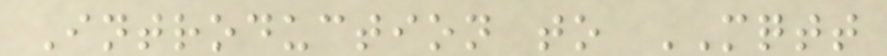Introduction to MQTT
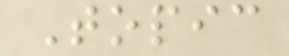Topic
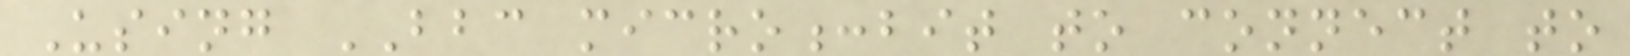Using BBC micro:bit to connect to
